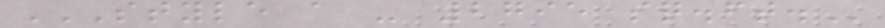STYLE A - 2795 SQ.FT.
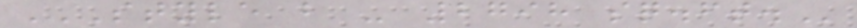STYLE B - 2798 SQ.FT.
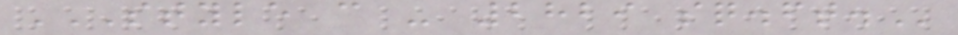STYLE C - 2829 SQ.FT.
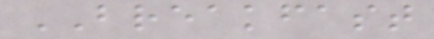BREAKFAST
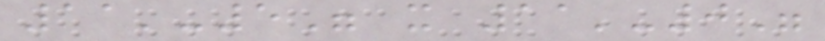11'-5" x 11'-0"
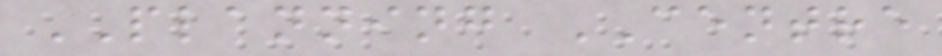PLANNING CENTRE
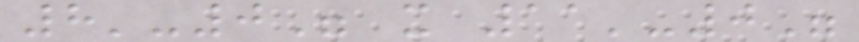8'-0" x 11'-0"
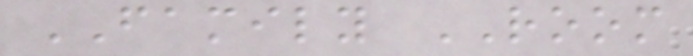FAMILY ROOM
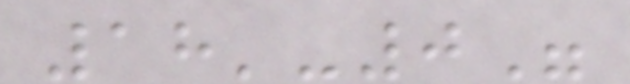18'-0"
